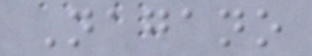Nagano
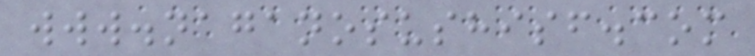www.naganosushisf.com
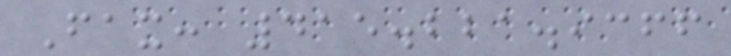Fax: 415.221.9366
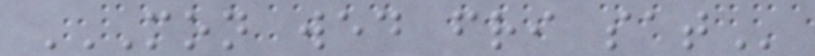MON WED FRI SAT
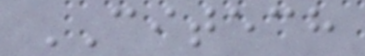CITECH
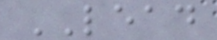LEAD
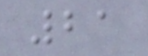21
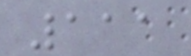111
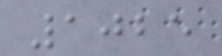1025
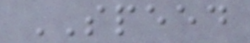SPEED
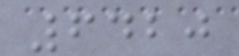6420
